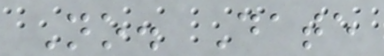No. Date
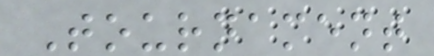Tournament
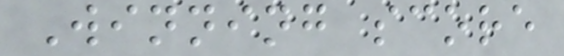Winning score
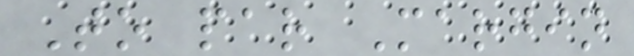To par Margin
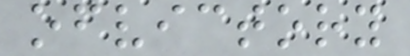ofvictory
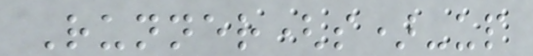Runner(s)-up
